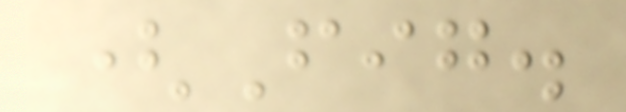(Fig.
